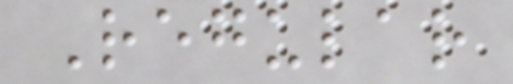Regular
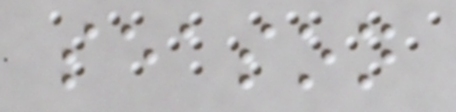season
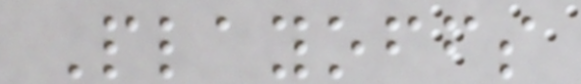Playoffs
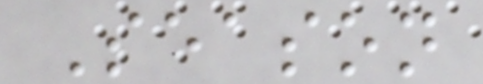Season
